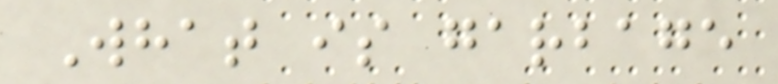What is garbage
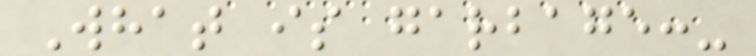What is garbage:-
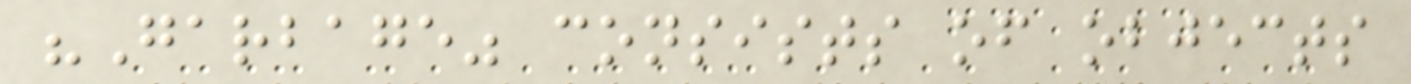"Garbage" consists of objects
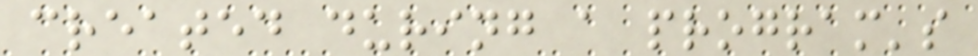created during a program's
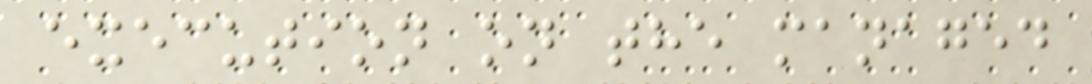execution on the managed
